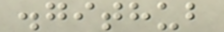.github
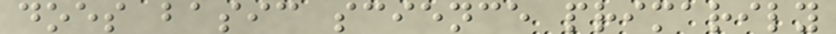does basic science primarily
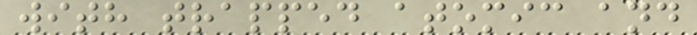with trapped atomic and
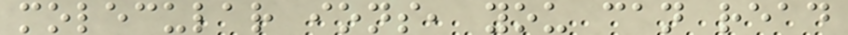molecular ions, you can read
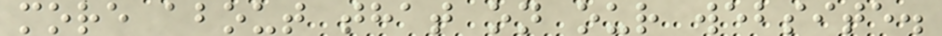more about that on our website.
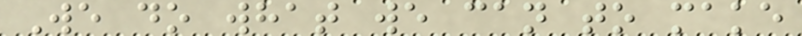We do what we can to make
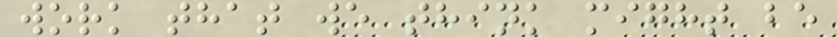work that we think might be
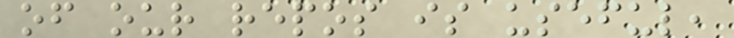of our repos is useful,
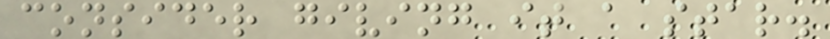consider giving it a star.
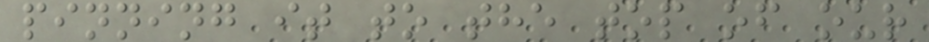pinning it to the top of our
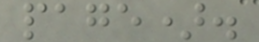page).
